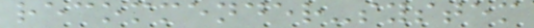recommender-system
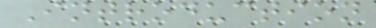Introduction
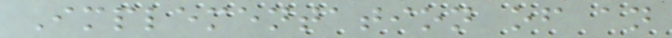Implementation of an
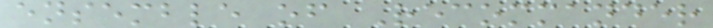ensemble of Recommander
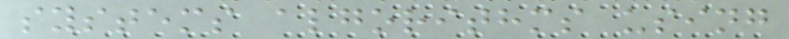systems algorithms using
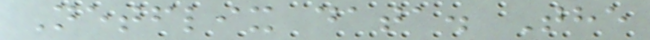Netflix data. The
